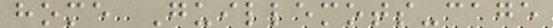home Guillemots-cage
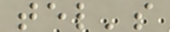tel's
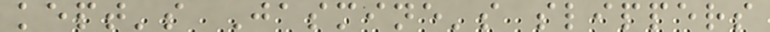kept's Jasmine's slippers
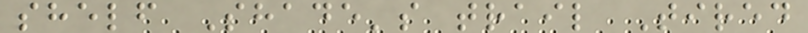shelf Shade's trail Tired
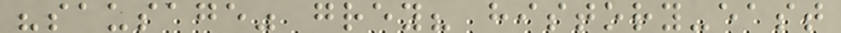"sausage" grey? history-east
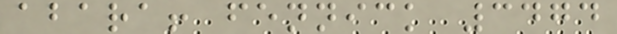abara! fennick 3474
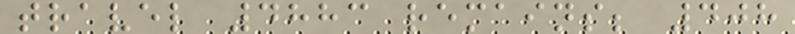travel 4883 remains; 408
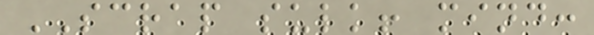SCRAP sulk! mind:
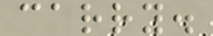carry.
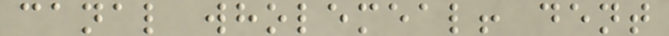canal wholemeal! dent
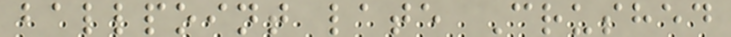ballpoint late Crushed
